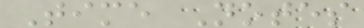Time Notes
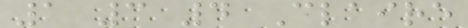1 3 4 Claire
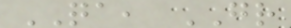QA, GR
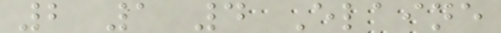2 1 4 Elaine
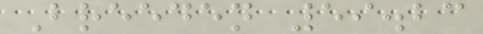Breeden 59.23
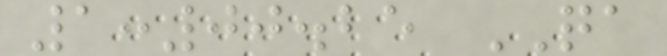1:00.25 QA
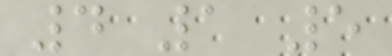4 1 5
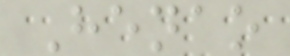Henao
